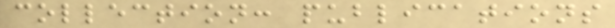collection: publications
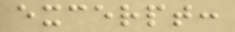excerpt:
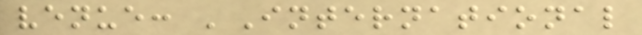venue: 'International
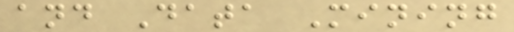and Data Mining
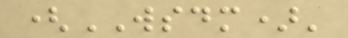(WSDM)'
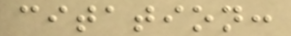citation:
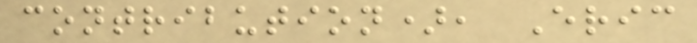contribution), Eric
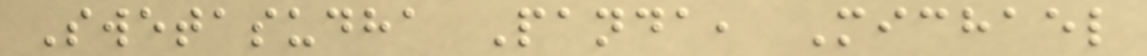Swetasudha Panda, Michael
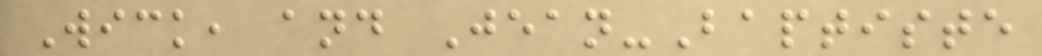Wick, and Jean-Baptiste
